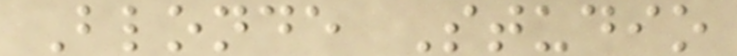Blonde Studio
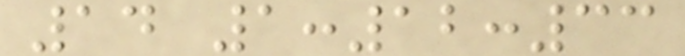14 1:12:33
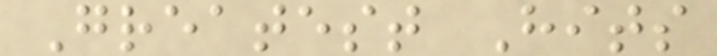Greatest Hits
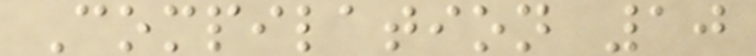Compilation 10
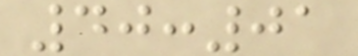40:01
